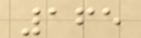165
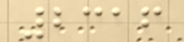2316
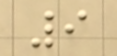9
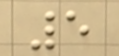5
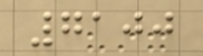7100
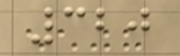320
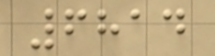6814
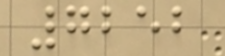7252
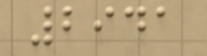2941
